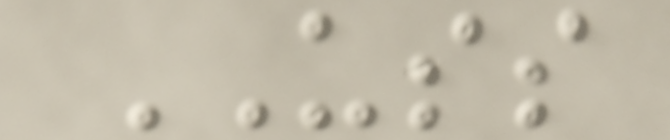USS
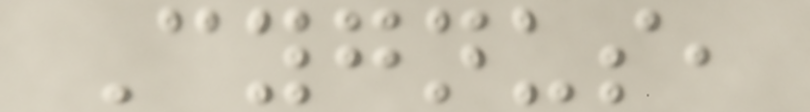Cygnus,
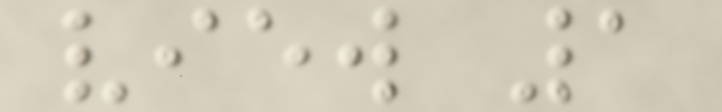view 1
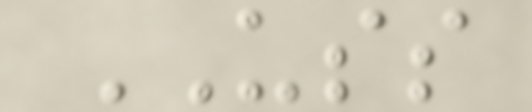USS
